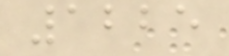1225
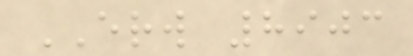ERW 8903
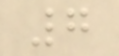7
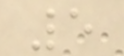5
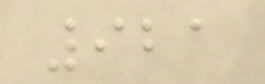921
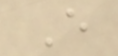E
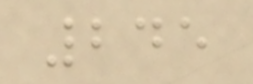245
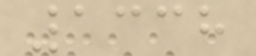1338
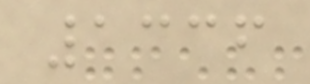1336
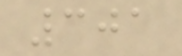301
